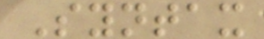Syntax
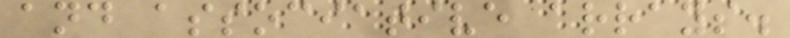and associative arrays.
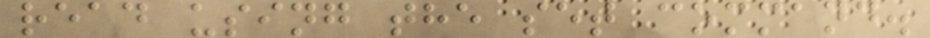read using the set command.
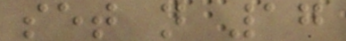set n 17
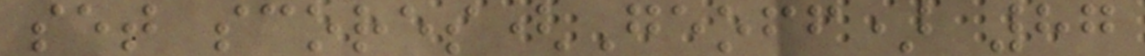set scores(Geoff) 87
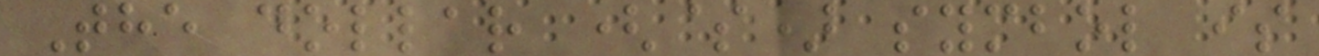The dollar ($) symbol is
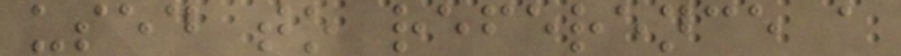used to reference a
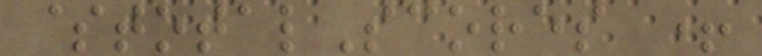$totalScores +
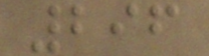296
